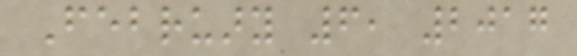February 6, 2017
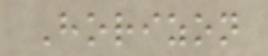Horizon
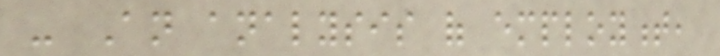- An analysis of employment,
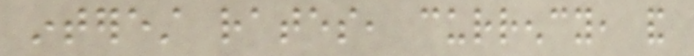interest rates, currency, and
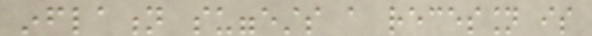inflation suggests a recession is
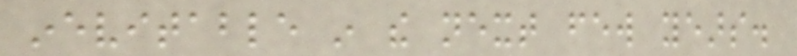inevitable in the next few years.
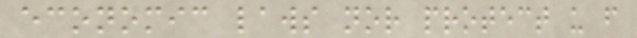economic laws nor protect us from
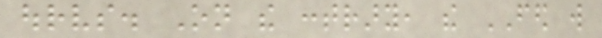ourselves. On the contrary, the FED will
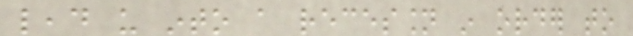lead us into a recession in order to
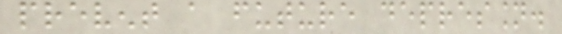prevent a future depression.
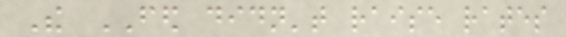The FED didn't raise rates
